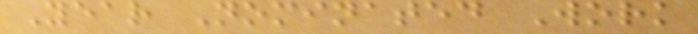Year Nominated Work
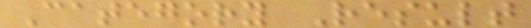Category Result
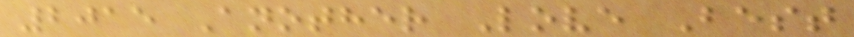2015 Another Love Best
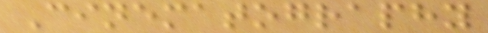Cinematography
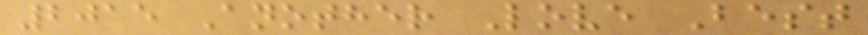2015 Another Love Best
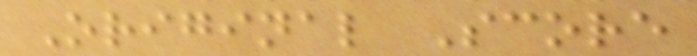Original Score
